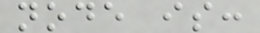node is:
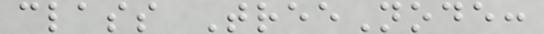class TreeNode:
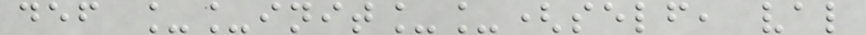def __init__(self, val
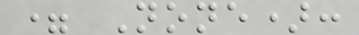= None):
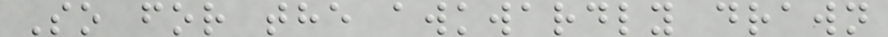So for the awkwardly drawn
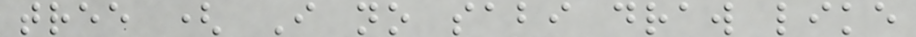tree ( I no sabi draw like
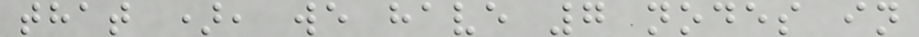that ), we have 7 nodes in
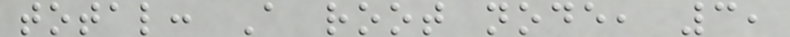total: A root node, 3,
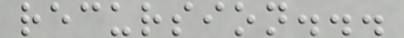recursion...
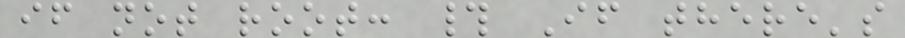if not root: # If there's
